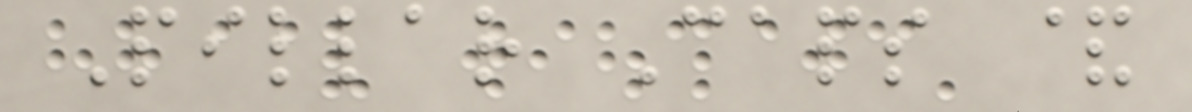Pillar Caps &
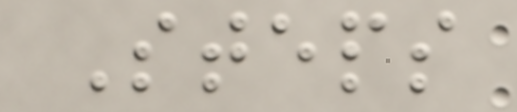Steps
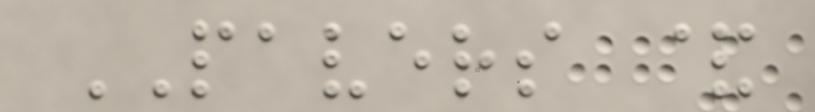PAVERS &
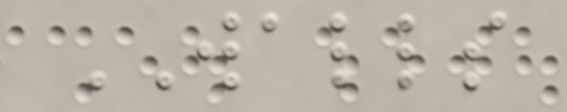WALLS
